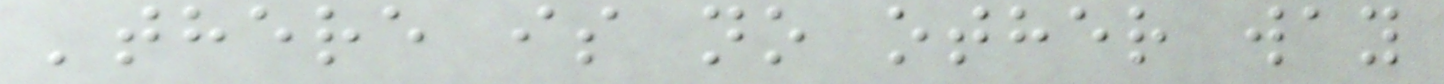'there is no other way
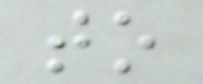to
